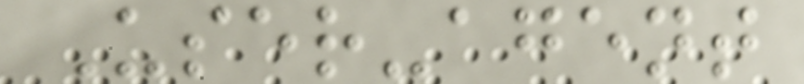User-agent
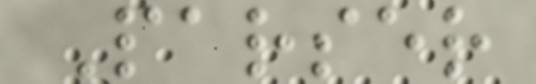Parser
